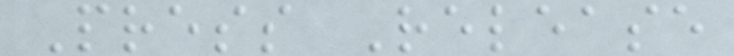Press Release
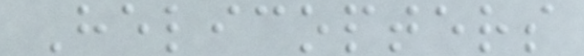Helicopters
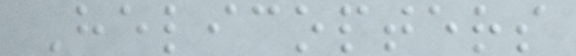Helicopters
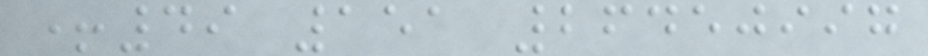+49 151 26450997
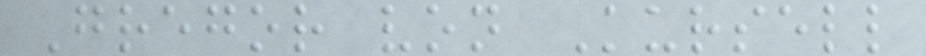Gregor von Kursell
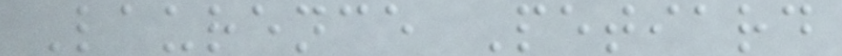Laurence Petiard
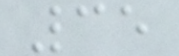35
